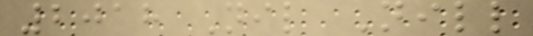2018 Nil Nill
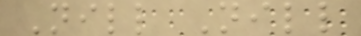Nill Nill
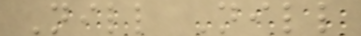Nill Nill
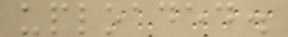uploaded.
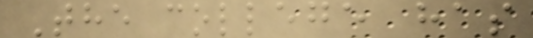The college has
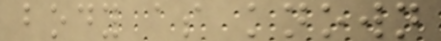body as known
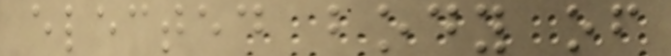elected body of
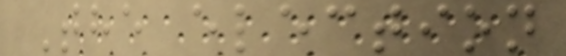The election
